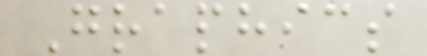Graphics
